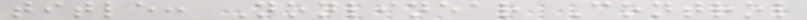title: Nonlinear Control
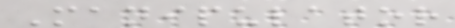Manipulator
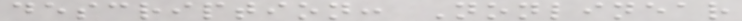description: Nonlinear
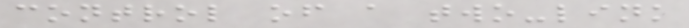control of a two-link
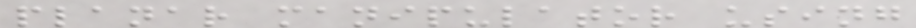planar manipulator using
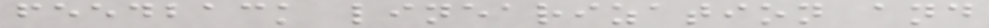feedback linearization and
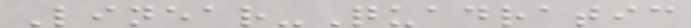Linear-Quadratic
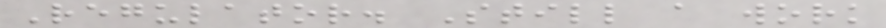Regulator. Still a work
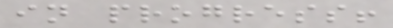in progress!
